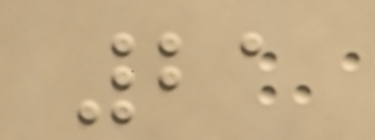21
